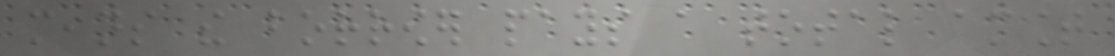means the borrower pays a total amount
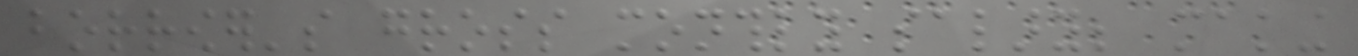borrower's gross monthly salary; making
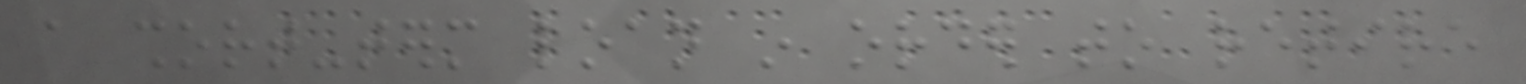a short-term loan in order to retire
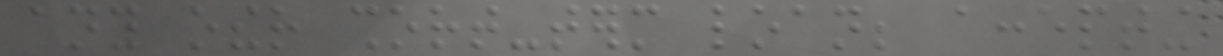any other short-term loan; accepting
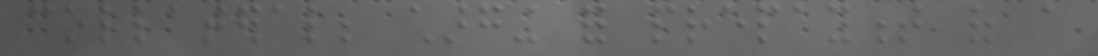collateral; charging for prepayment of a
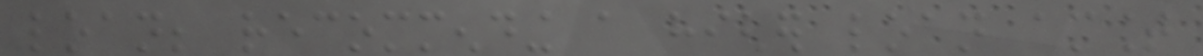loan; recommending a higher loan amount
